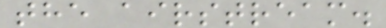the airstream.
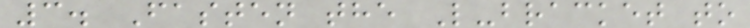3. Fasten the L-bracket to
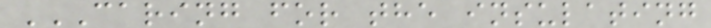CARING FOR THE INSULATING
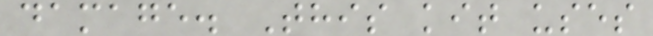damage. This kit uses
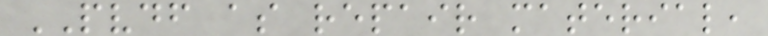PVDF as repair material,
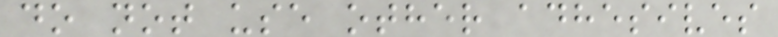do not use other adhesives
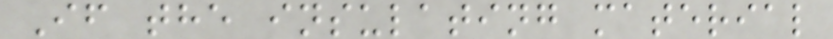If the insulating material
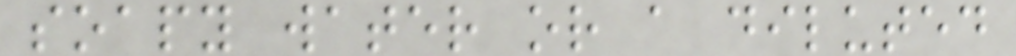soapy water or a diluted
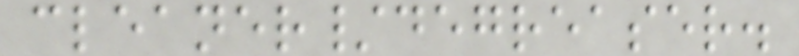cleaner/degreaser.
